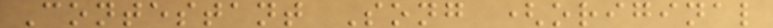Contestant Song (original
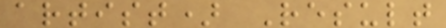artist) Result
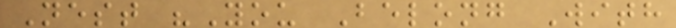Nest "You Belong With
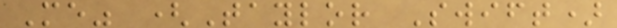Me" (Taylor Swift)
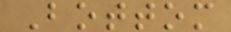Bottom
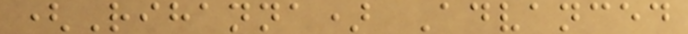(Rihanna) Advanced
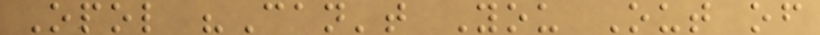Opol "Can't You Out of
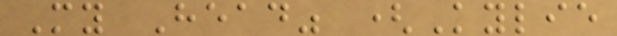My Head" (Kylie
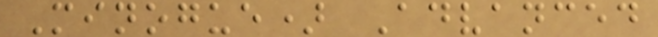Minogue) Advanced
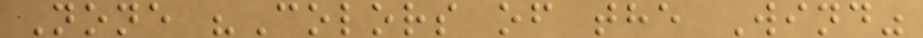None "Colors of the Wind"
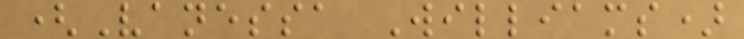(Vanessa Williams)
